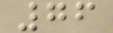76
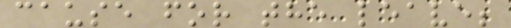cause for the leave;
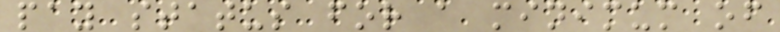pay status for a minimum of
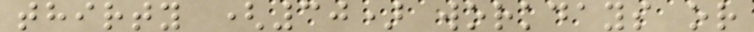thirty (30) workdays or
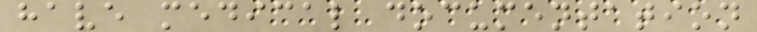have medical documentation
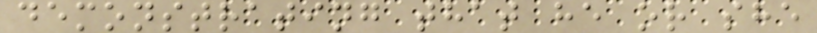demonstrating that he or she
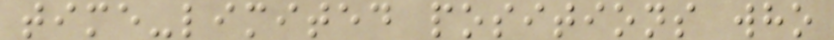time-limited positions who
